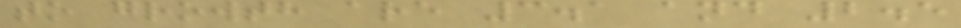to growth are 3.1 and 2.5
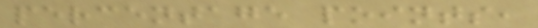percentage points,
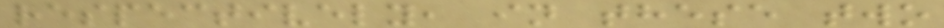respectively, in these two
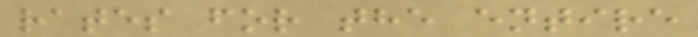rates for the entire
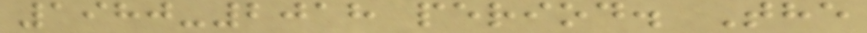1980-2018 period. The
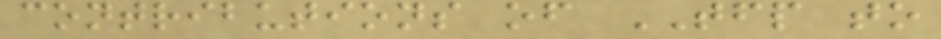contributions of TFP to
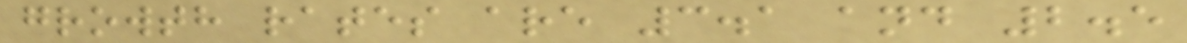growth rates are 3.1 and 2.5
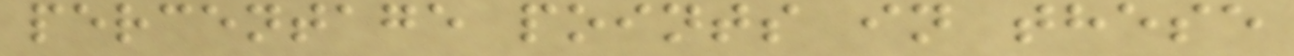percentage points in these
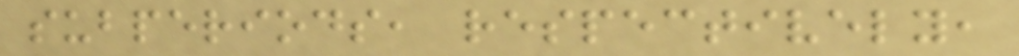subperiods, respectively,
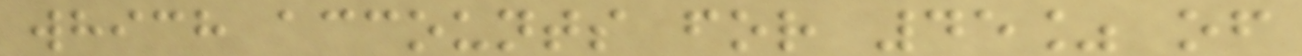which accounts for 45% of
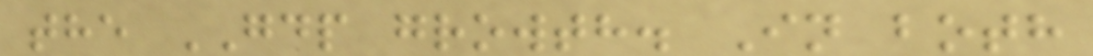the GDP growth. In both
